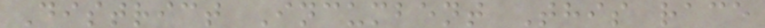District Incumbent This race
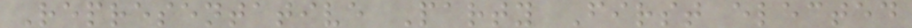Representative Party First elected
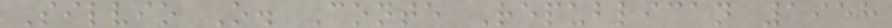Silvio O. Conte Republican 1958
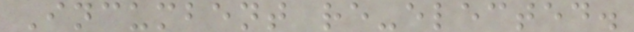Incumbent re-elected.
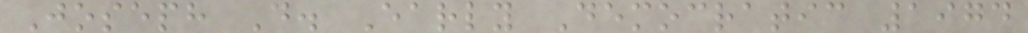Joseph D. Early Democratic 1974
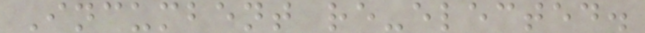Incumbent re-elected.
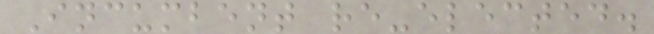Incumbent re-elected.
